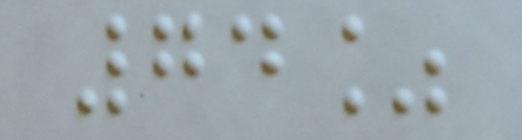74%
